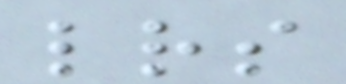letters
